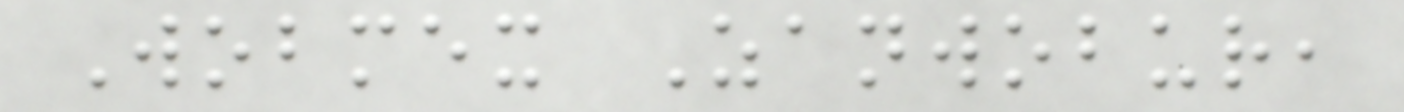Wobmex Zanwobur,
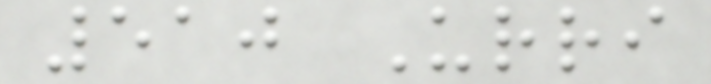510 Urri
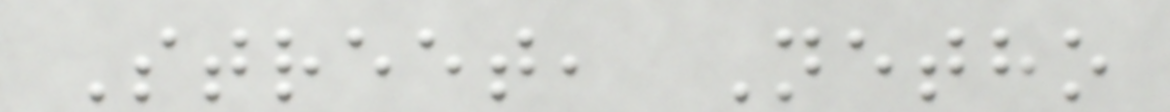Street, Netho
